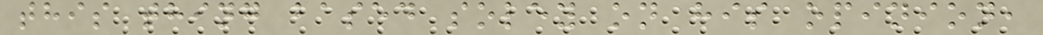this thing based soley on his opinion,
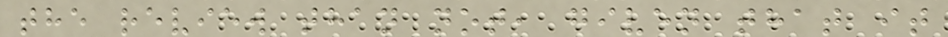the review than not, given that it
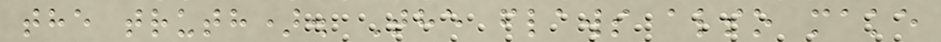the truth). The flaws also make
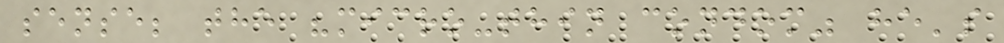sense; the "micro-thin condom" he's
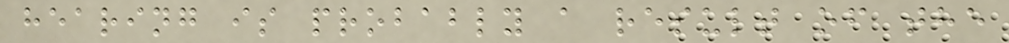hearing is probably a result of the
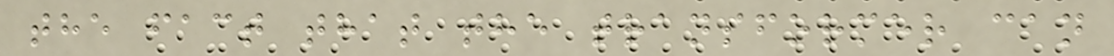the fact that the transformer can
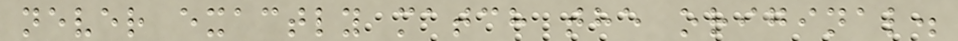never exactly match the original.
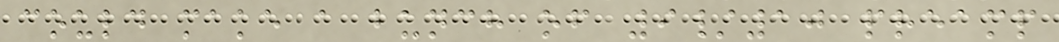could make a bunch of 9/10 preamp
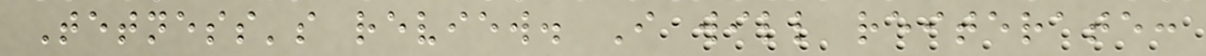Tetness's review. I will reiterate:
